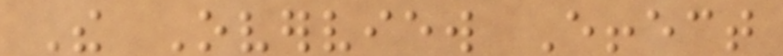The Overview Effect
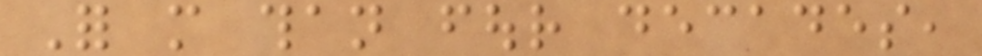For more than four decades,
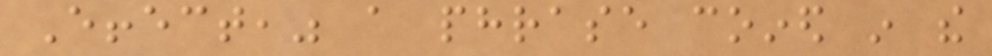Effect," a phrase coined in the
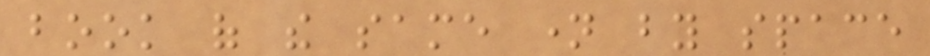book of the same name by space
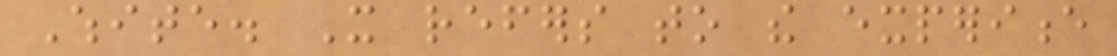White. It refers to the experience
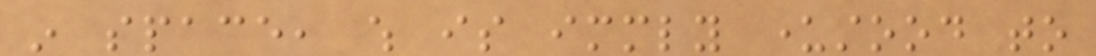in space, which is immediately understood to
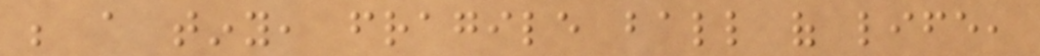be a tiny, fragile ball of life,
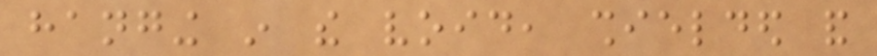hanging in the void, shielded and
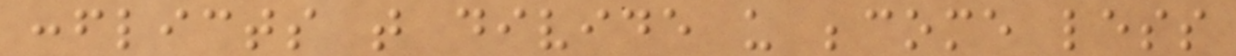conflicts that divide us become less
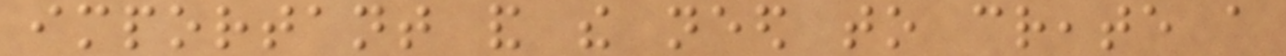important and the need to create a
